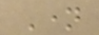Name
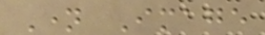Name Image
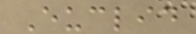Euclid
